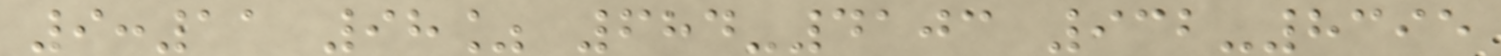9:11 98% 684-4103 932-8395
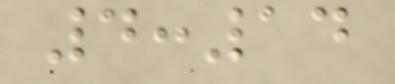4:14
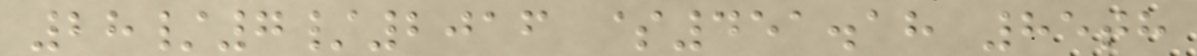28/7/2016 $451.18 85th
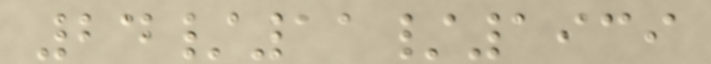24/11/1939
